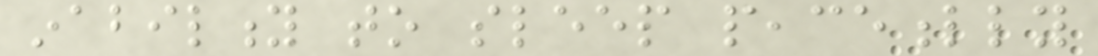inability to sleep peacefully
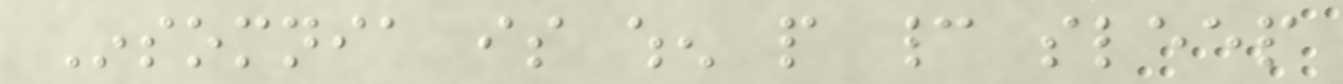Insomnia is when people cannot sleep
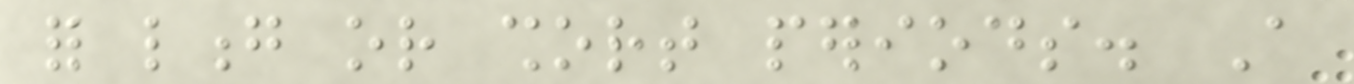for long or short periods. A
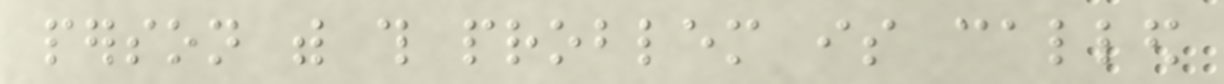person with this problem is called
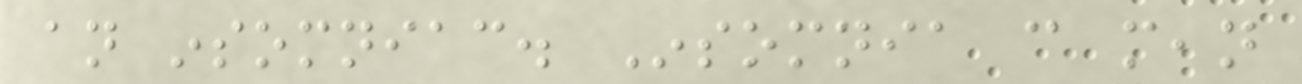an insomniac. Insomnia can mean
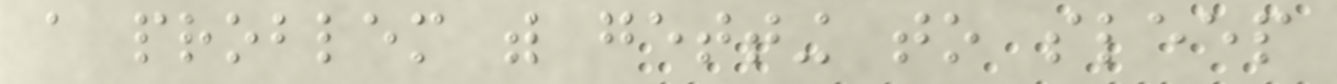a problem with getting to sleep
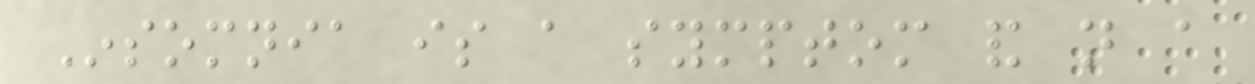Insomnia is a symptom and not a
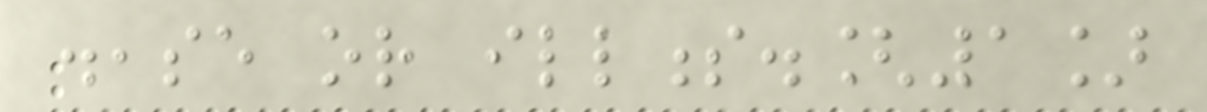disease or illness.[1]
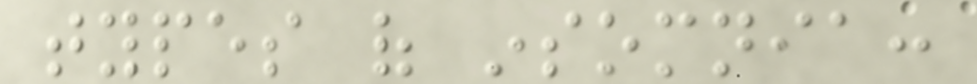types of insomnia:
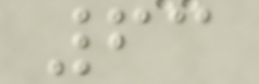63
